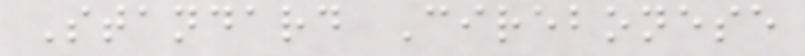Standard Cirebonese
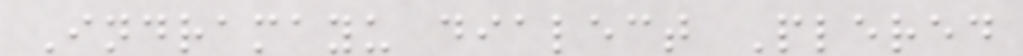Indramayu dialect Plered
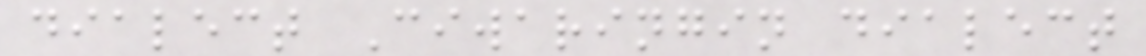dialect Ciwaringin dialect
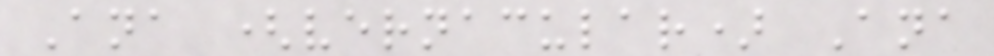Ana (vernacular) Ana
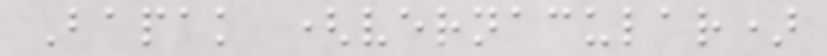Bapak (vernacular)
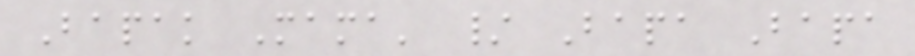Bapak Mama' / Bapa Bapa
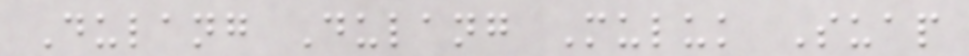Dulang Dulang Muluk Suap
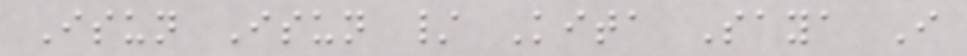Isun Isun / Kita Saya I
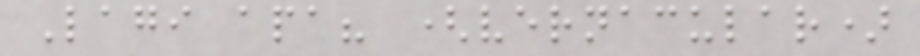Lagi apa? (vernacular)
